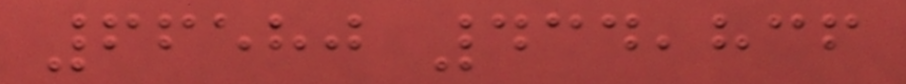66580 434,836
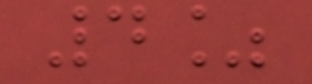4%
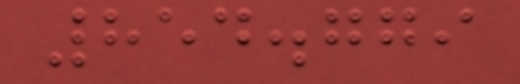854.779
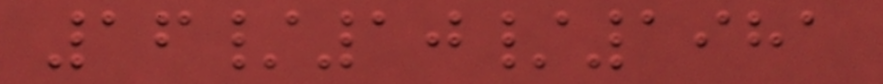16/10/1981
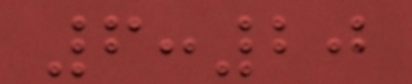6:20
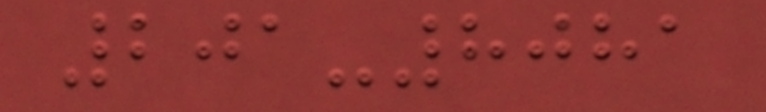201-8081
